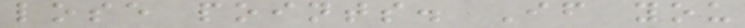lose points. If you
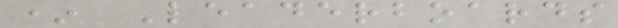* Leaderboards
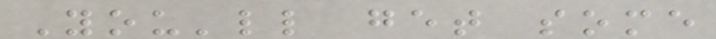You'll get some
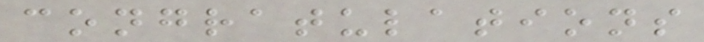congratulations
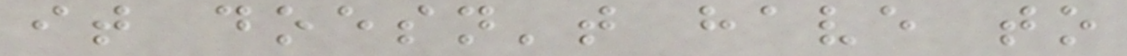it doesn't have to
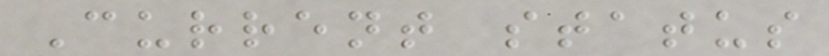Current status
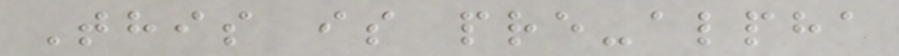This is pre-alpha
